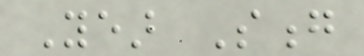Year Song
